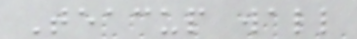Teacup wall
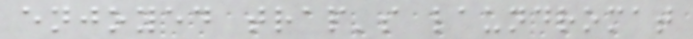enjoyed trap's laundromat
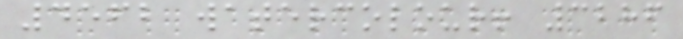4562 watercolour! 3286
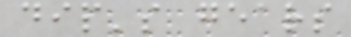dip's gears
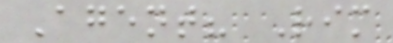Agent? Rim
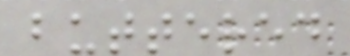buttered
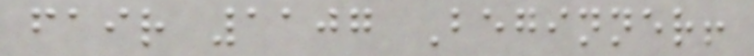fair 1107 Beginner!
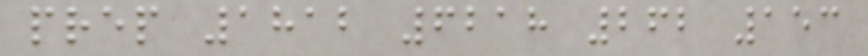prep 1812 6218 262 153
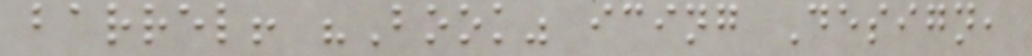barrel! "Book" icing Design,
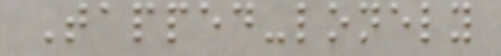Tapped-lonely
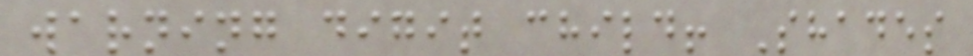warning digit child! Shades
